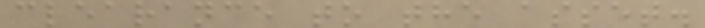clearance to the asset.
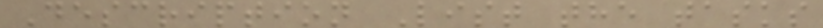Description List the tasks
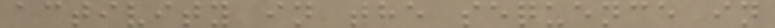activity in the sequence in
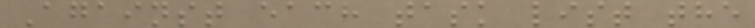Against each task list the
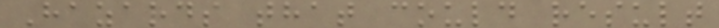Hazards that could result
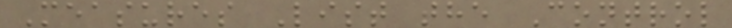Measures List the Control
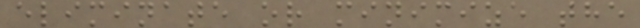eliminate or minimize the
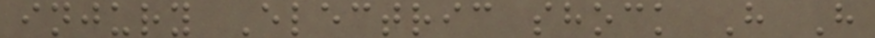injury Electric shock H H
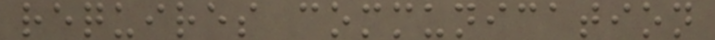requires communication
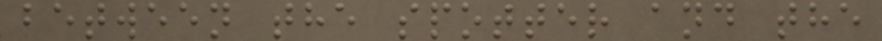between the spotter and the
